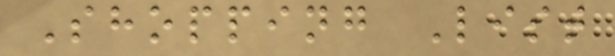Shopping List
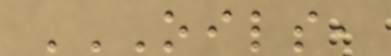OILS,
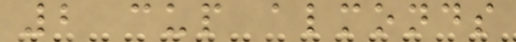2 cup almonds
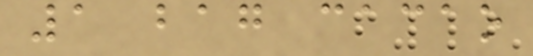1 bag cacao
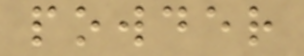powder
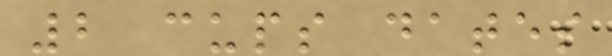2 cups dates
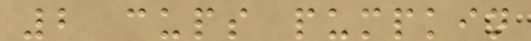2 cups pumpkin
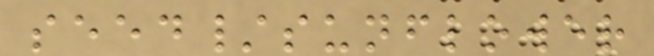seed/sunflower
